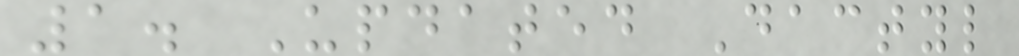1. Updated Dactyl
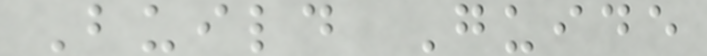Build Guide
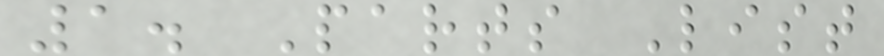1. Parts List
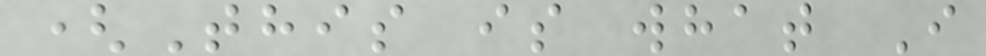(This is what I
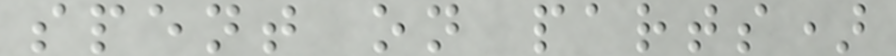spent on parts)
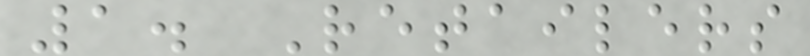1. Retailers
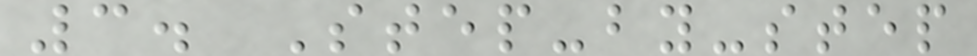3. Step-by-step
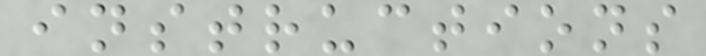instructions
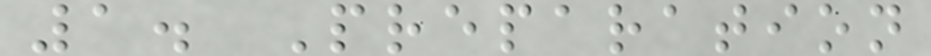1. Preparation
